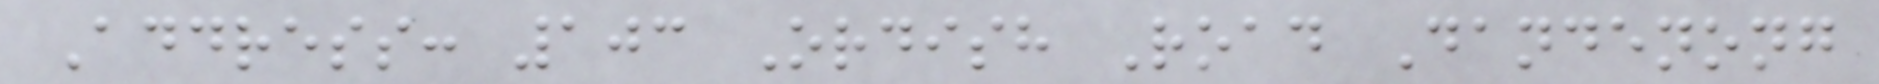Address: 103 Ordish Road Dandenong
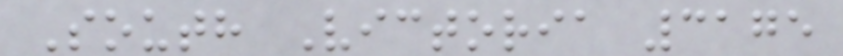South Victoria 3175
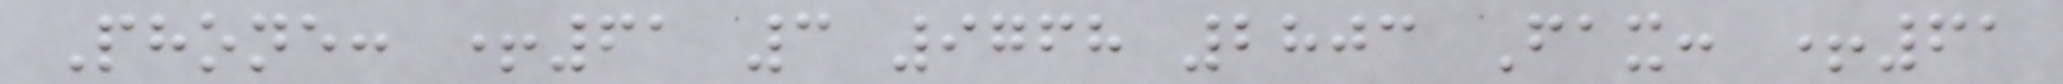Phone: +61 3 9768 2803 Fax: +61
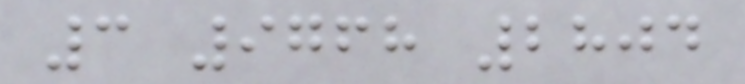3 9768 2804
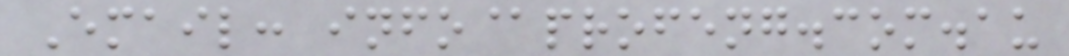Email: info@profeng.com.au
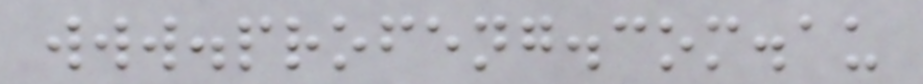www.profeng.com.au
